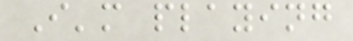I'm playing
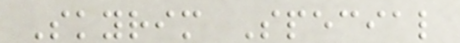Skyrim Special
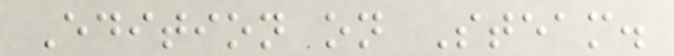Edition on Steam.
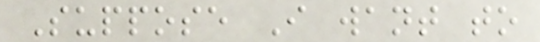Suppose I want to
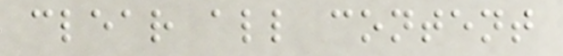clear all content
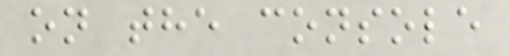on the console
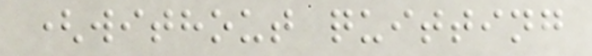(without quitting
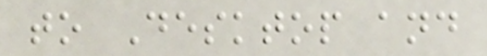to Desktop and
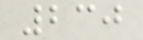230
